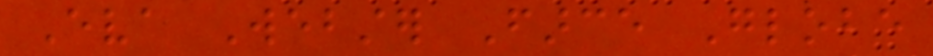Eva Webster Farce Globe
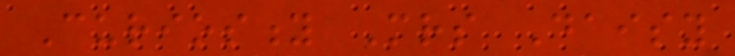Curiosity Mrs Daisy
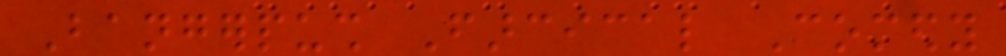Bangerpush Farcical Comedy
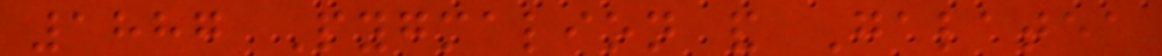1887 Pygmalion and Galatea
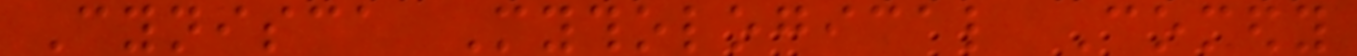Cynisca Mythological Comedy
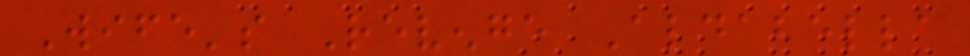Wife's Revenge Aldabella
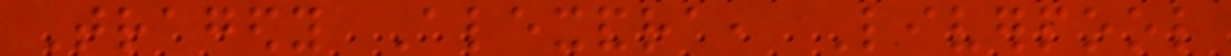Tragedy Alexandra, Liverpool
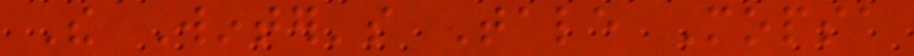The Winter's Tale Mopsa
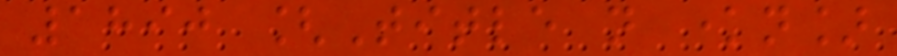1890 [Title not known]
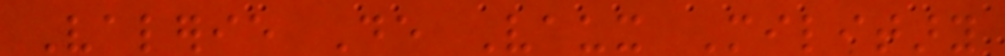Valerie De Vaux Military
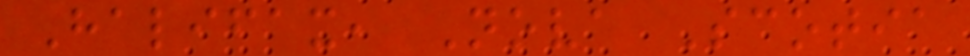Halifax, Nova Scotia
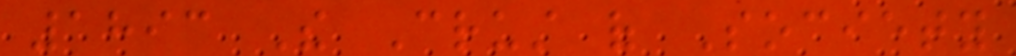1893 The Crust of Society
